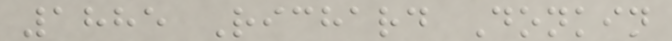1885 Richard Donkin
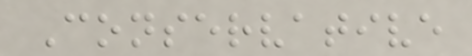Conservative
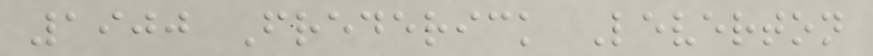1900 Frederick Leverton
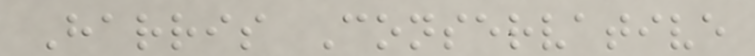Harris Conservative
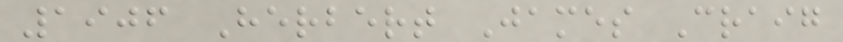1906 Herbert James Craig
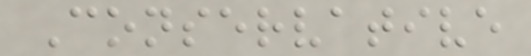Conservative
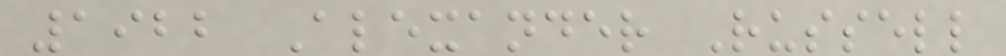1922 Alexander Russell
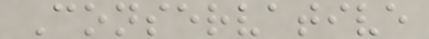Conservative
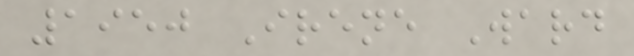1950 Irene Ward
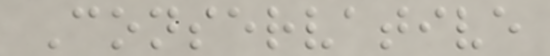Conservative
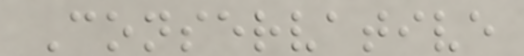Conservative
